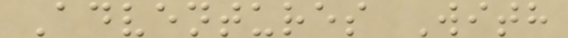Adventures With
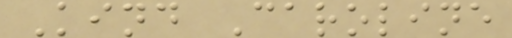Kind Caroline
